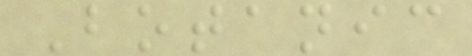Botanic
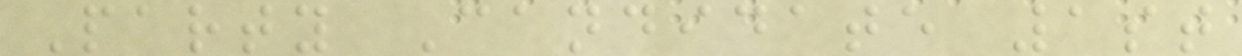Party Candidate 1st
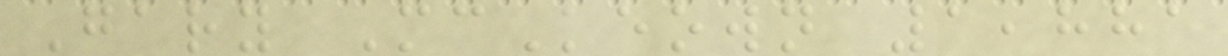Gary McKeown 1,881
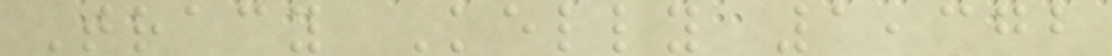Tracy Kelly 1,372
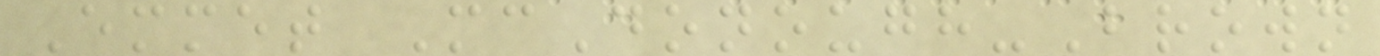Emmet McDonough-Brown
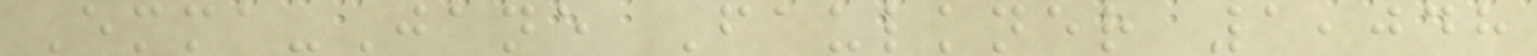Emma-Jane Faulkner 1,048
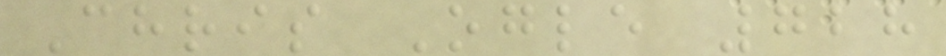Chris Ogle 728
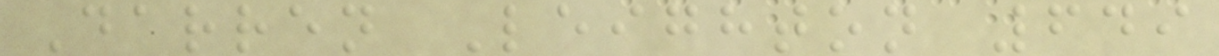Darren Leighton 649
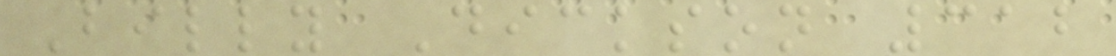Billy Dickson 312
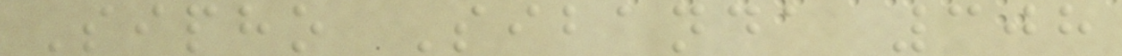Sipho Sibanda 308
